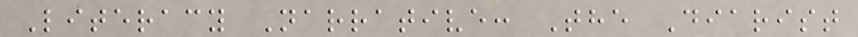Literacy Narrative: The Diarist
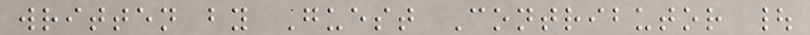written by Guest Contributor |
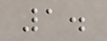1.
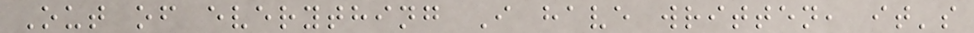Out of everything I have written, it's
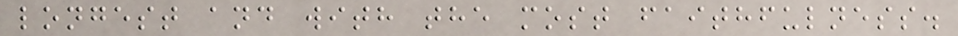longest and with the most faithfulness.
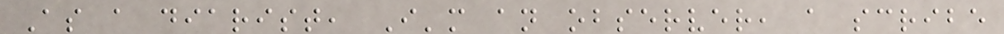As a diarist, I'm an observer, a scribe
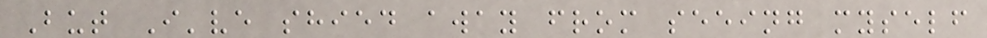But I've shied away from seeing myself
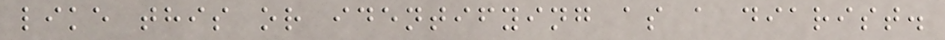like this or identifying as a diarist.
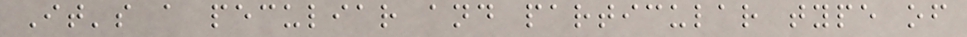It's a peculiar and particular type of
